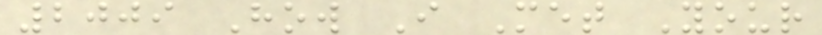2009 How I Met Your
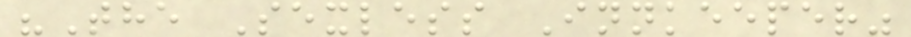"The Sexless Innkeeper"
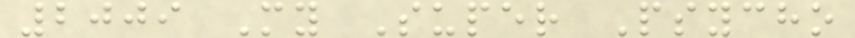2009 My Super Psycho
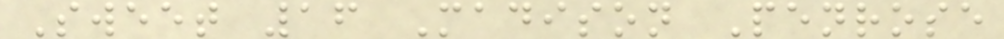Sweet 16 Madison Penrose
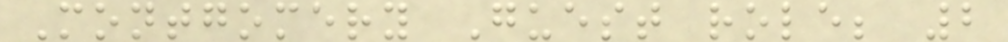Montgomery Guest role; 2
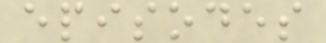episodes
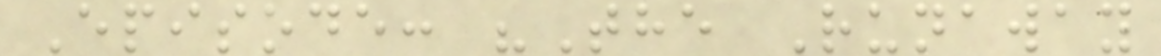Episode: "The Runaway
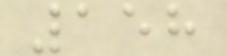158
